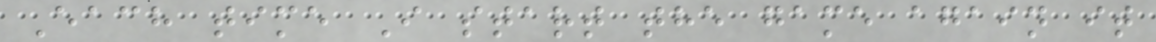Each time I start the game again it
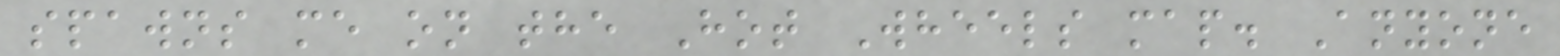spawns me on the Hot Wheels map. Anyone
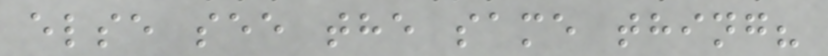else see the same thing?
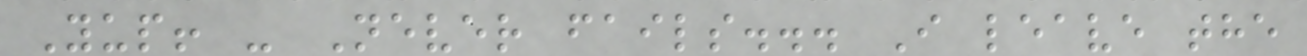Yup! - Never fails... I leave the
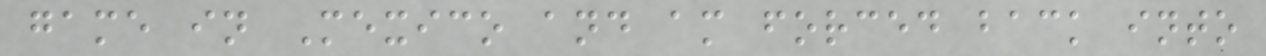game in Mexico and am forced back into
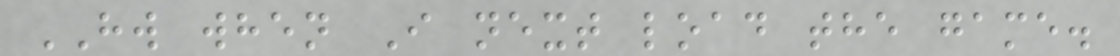HW when I next load the game.
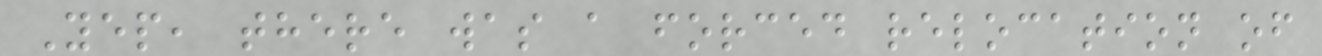Yep, there was a forced relocation of
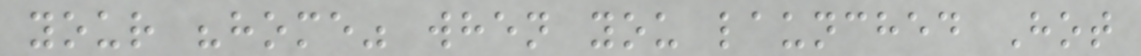your "home" when you launched Hot
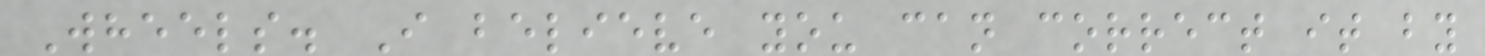Wheels. I believe you can correct it by
